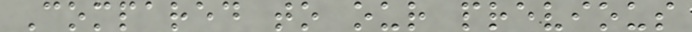Compared to our previous
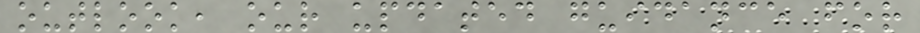outlook, our updated guidance for
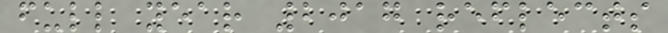full year 2017 reflects
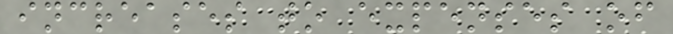increases to expenses of
